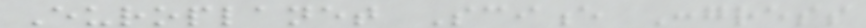Europlanet Science Congress
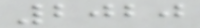2020
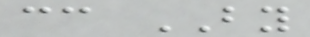cc BY
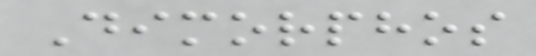Dimorphos
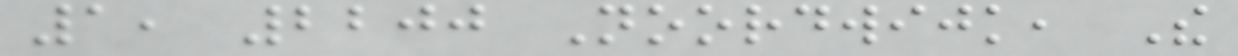1, 2200 Noordwijk, The
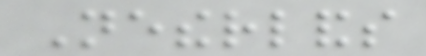Netherlands
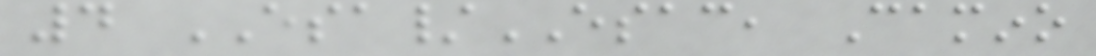4 ESA/ESAC, Camino
